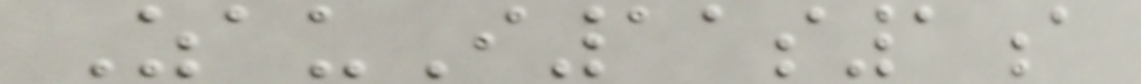ZauI11s1a
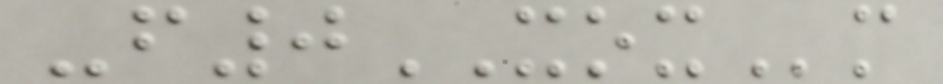-f0XOXm
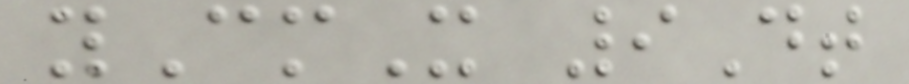yCmX 9Dt
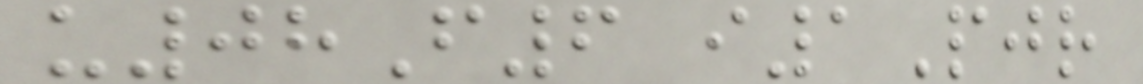u08F6 i1Pjr
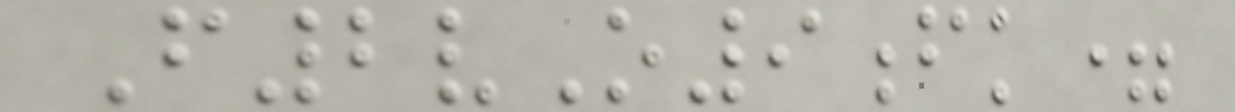F2vO9fk=
